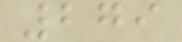279
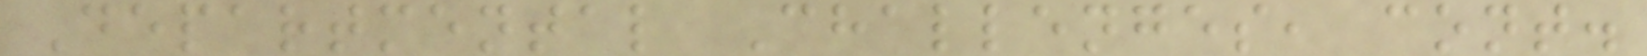Departmental Challenges, cont.
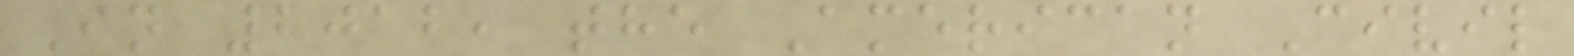In 2012, the American Civil
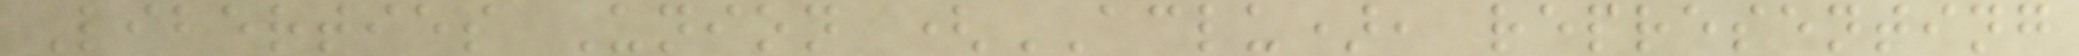Liberties Union (ACLU), representing
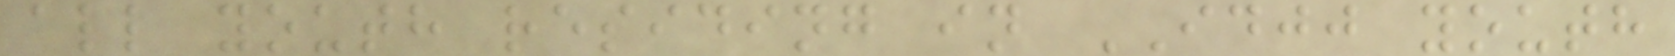all youth residing in IDJJ youth
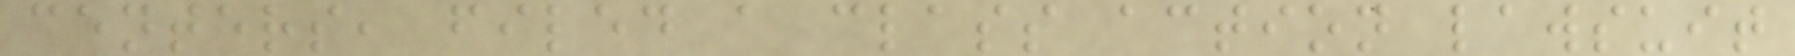centers, filed a class action lawsuit
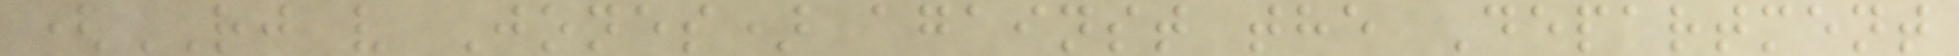(RJ v Jones) against the Department
